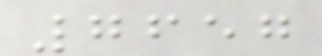7657
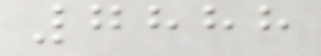7888
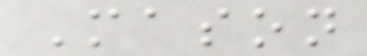Mason
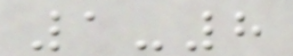1-8
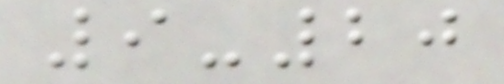9-20
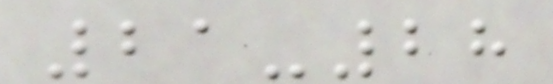21-28
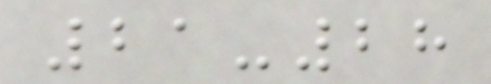21-28
